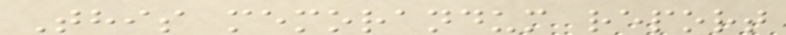This memorandum report
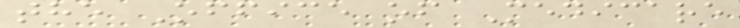the Office of Medicare
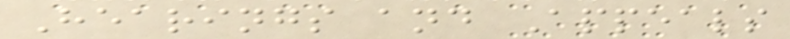Hearings and Appeals
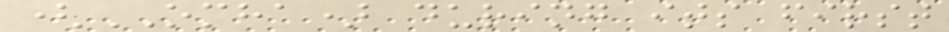(OMHA) during its first
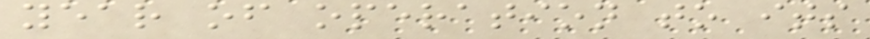year of operation to its
